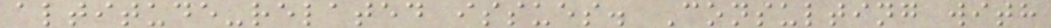altitude-related issues. Consulting with
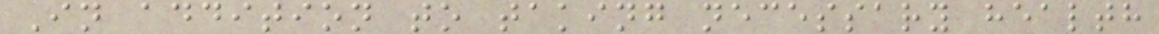In addition to taking necessary health
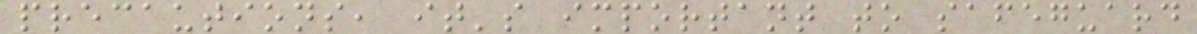precautions, it's important to safeguard
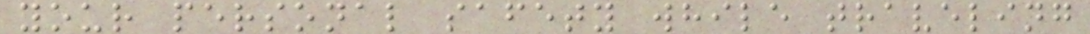your personal safety while traveling
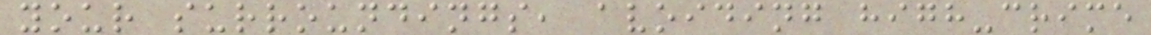your surroundings, avoiding high-crime
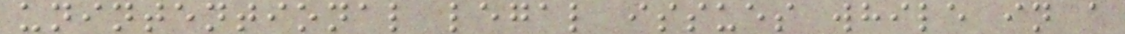unintentional legal issues while in a
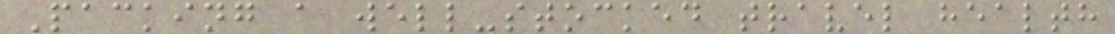Packing a well-stocked travel health
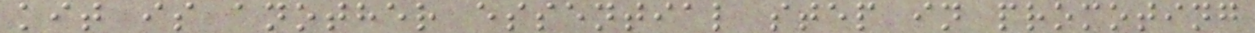kit is another essential step in promoting
